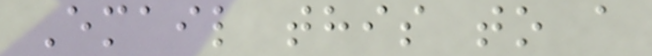Email this to a
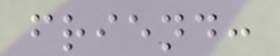friend:
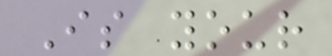Is your
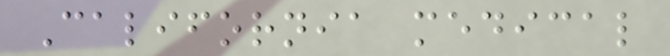California medical
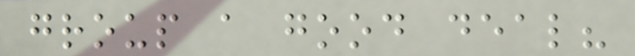group a good deal?
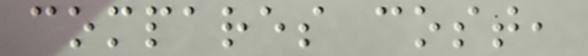compares cost,
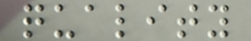quality
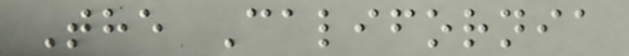The California
